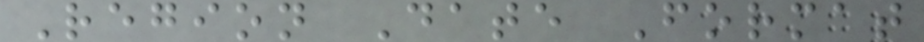Region Date Format
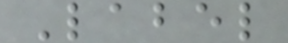Label
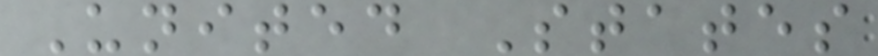United States
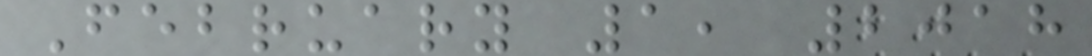February 1, 2018
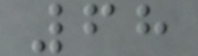68
